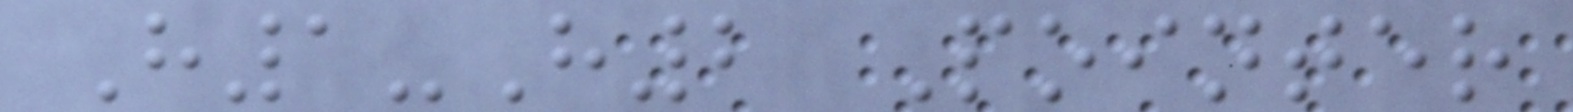H1-H2 Pointer
